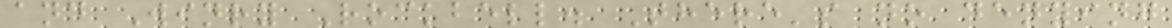and Winry Rockbell. There's no denying
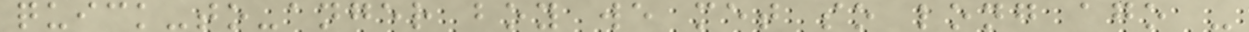quick-to-anger boy we met so long ago -
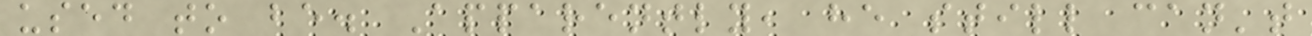used to be. Apparently, he still can't
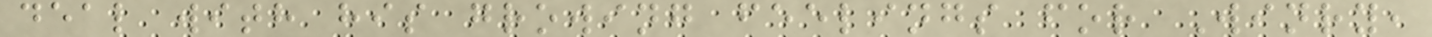deal with his growing feelings for Winry,
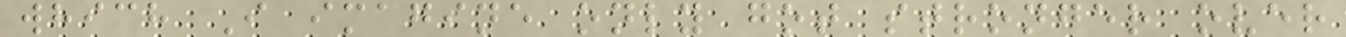which I imagine only got stronger over
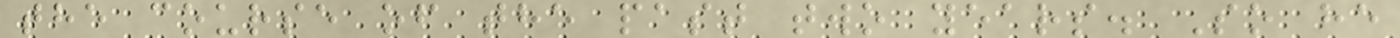the course of the past two years. So he
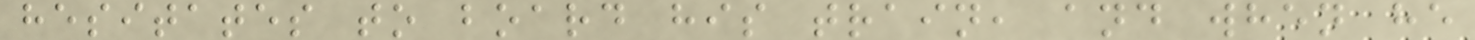hesitates to board his train, and when he
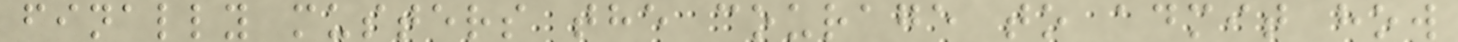finally musters the courage to admit how
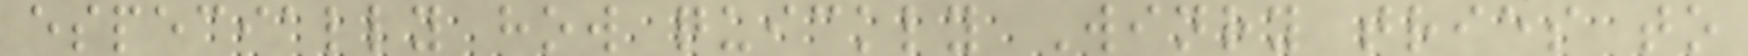especially how quickly Winry tries to
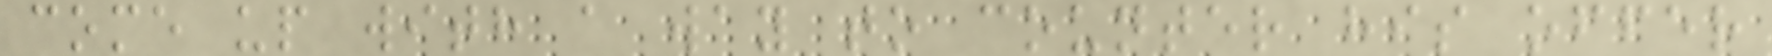come up with a way to counter his offer
